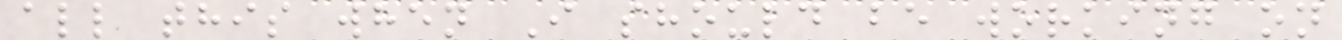all this when I should be working on
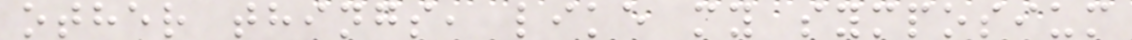other things, like my symposium
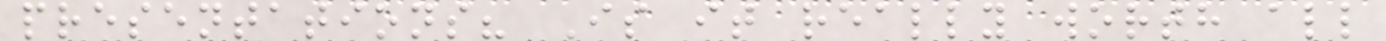presentations? Is it really worth all
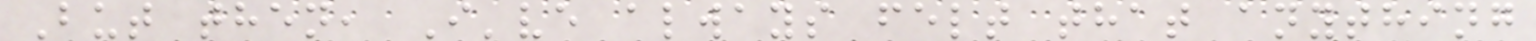But then, I've always felt that anything
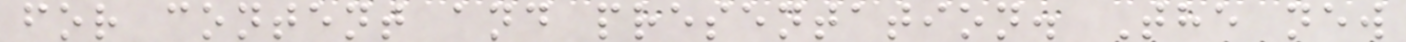for content and presentation. The new
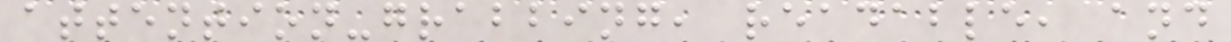attention-grabbing, readable, and
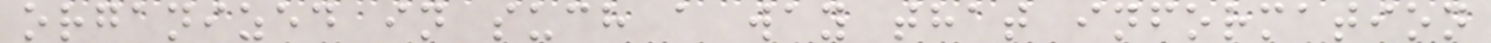organized in such a way that information
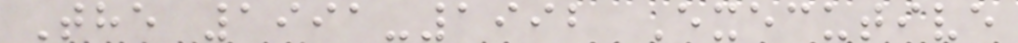The 1991-1992 Executive
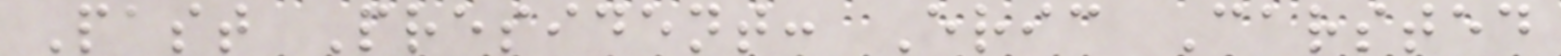Past President: Eric Carsted
